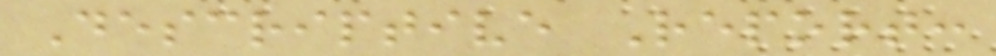Descriptive Report:
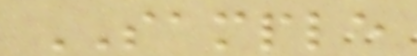SAMPLE
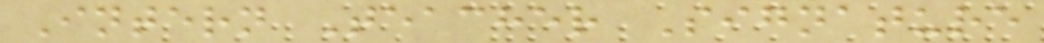Intern Teacher Signature
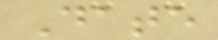Date
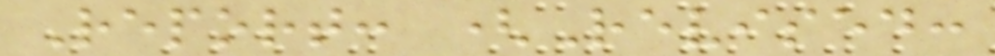Report: (Revised:
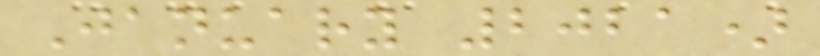January 2021)
